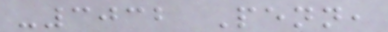-3032 Penn,
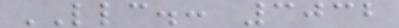LLC.: 3032
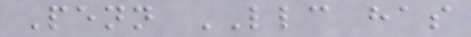Penn LLC has
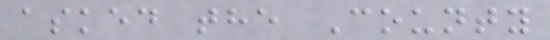asked the County
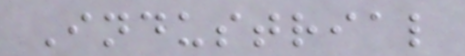Industrial
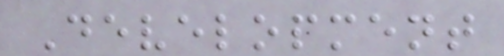Development
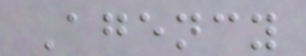Agency
